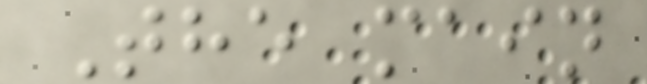The main
